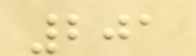201
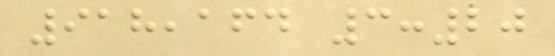918,164 3:20
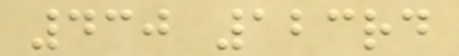430 123rd
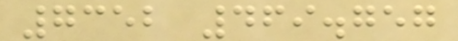7352 469.757
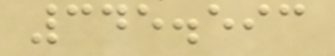345.593
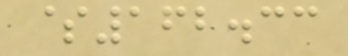$162.33
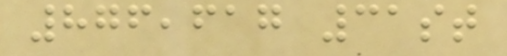876,617 31st
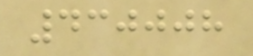430008
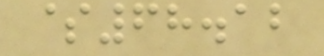$68.12
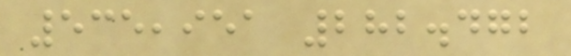535,951 282.472
